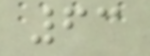63
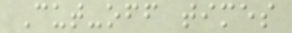Cut-off times
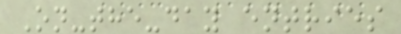On-the-day entries
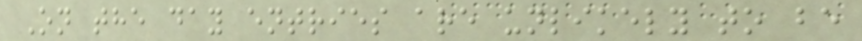On the day entries are unlikely to be
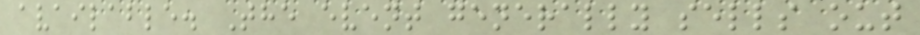available. The event generally sells out
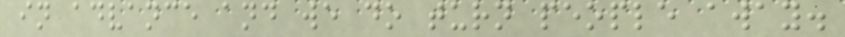in advance and we do turn people away.
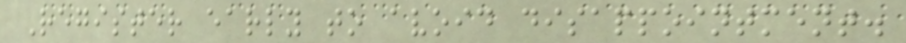Register early to avoid disappointment.
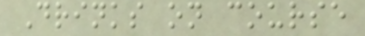Drinks on course
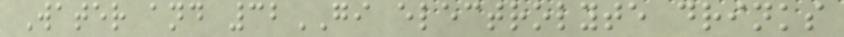Water and 32GI electrolyte drinks
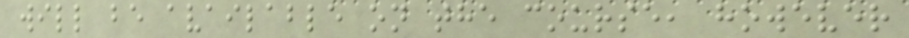will be available on the course, however
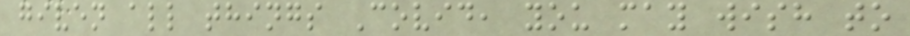given all things Covid, you may wish to
